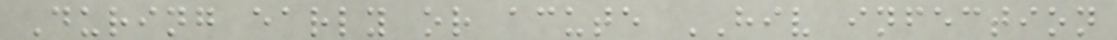During early or acute HIV infection
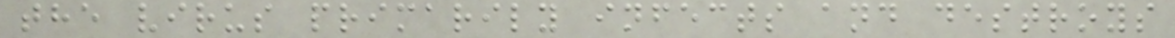the virus primarily infects and destroys
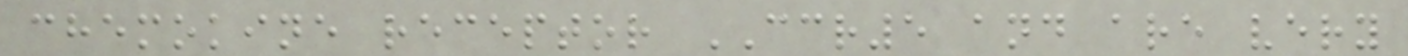chemokine receptor CCR5 and are very
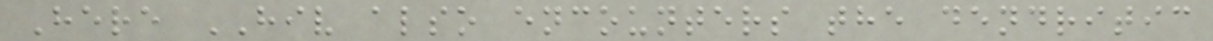Here HIV also encounters the dendritic
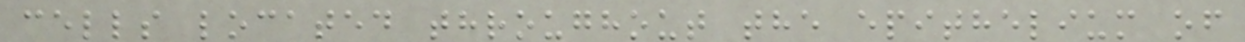cells located throughout the epithelium of
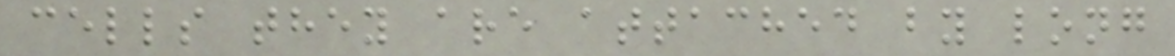cells they are attached by long
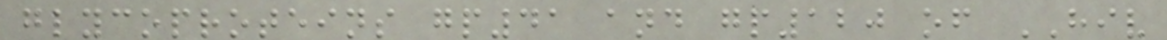glycoproteins gp41 and gp120 of HIV
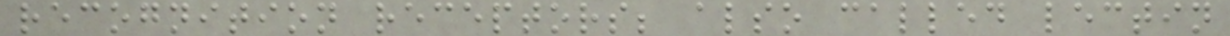recognition receptors; also called lectin
